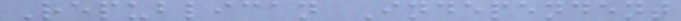Republican Independent
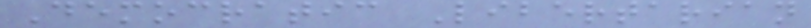Democratic Libertarian
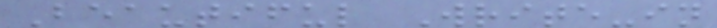Beautiful Write-in
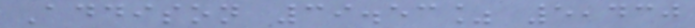Addison 39.53% 5,430
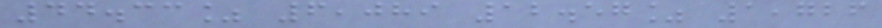44.33% 6,089 12.57% 1,726
